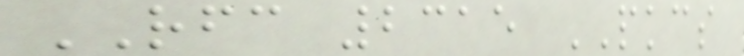RFC 2315 PKCS
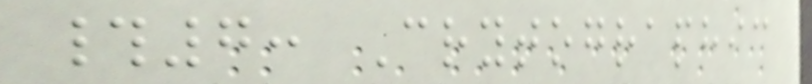#7: Crytographic
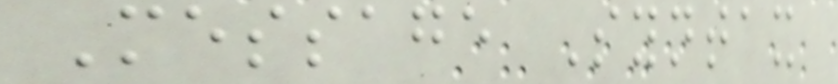Message Syntax
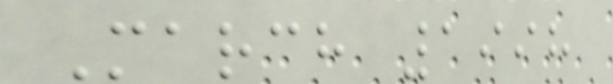March 1998
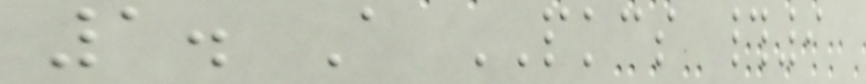1. A PKCS #9
